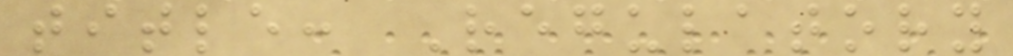title: Regulatory
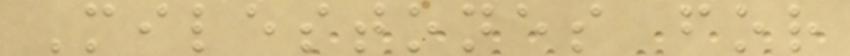Milestones for
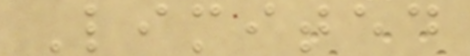Limited
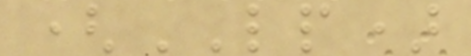(LP)
